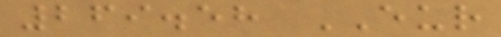269.58 EUR
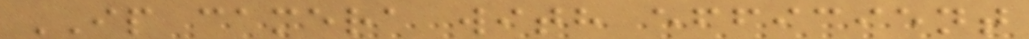IP camera with efficient
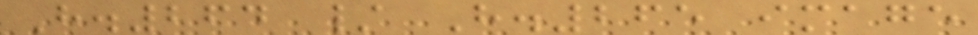H.264 / H.265 image
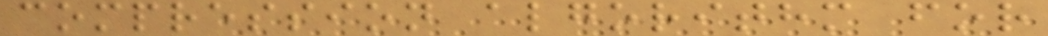compression algorithm for
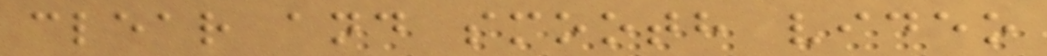clear and smooth video
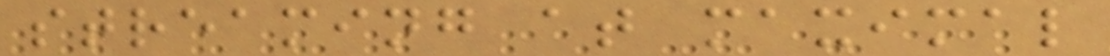streaming at maximal
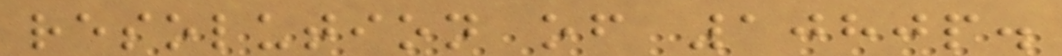resolution of 1080p.
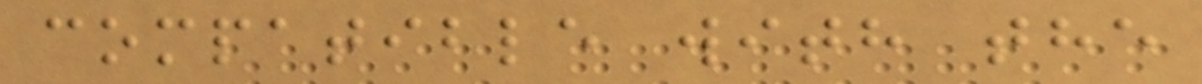compatible with the
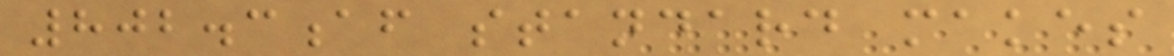802.3af standard makes
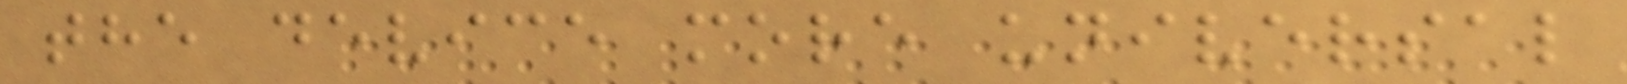the device more universal
